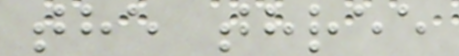the three
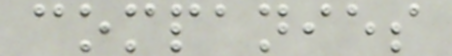companies
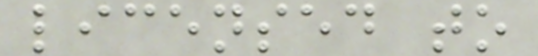licensed to
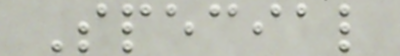Special
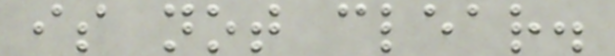is not clear.
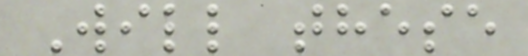Will these
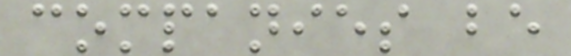companies be
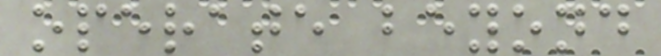operate beyond
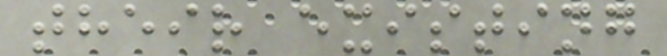their existing
